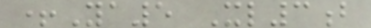+Ya5 Xl3b
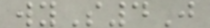wyS4J
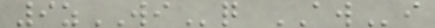9zWIq AWi
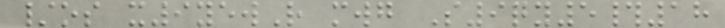/os x9yewR mwg S9qy5#18
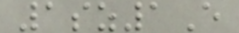1sz1E
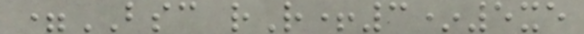=BSC rR+3*5xe
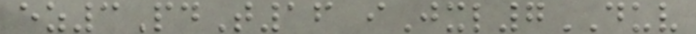ez3PdT16 iJxl7DUV
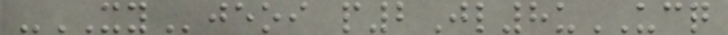-XYjeoi p2Jl8uUCQ
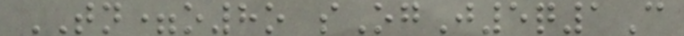TN=o8o sOgJ5q1C
